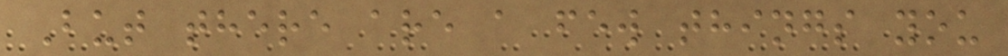But there are a few things you
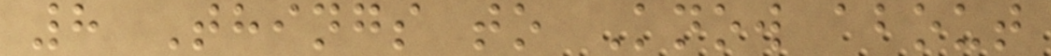8 Things to Know about
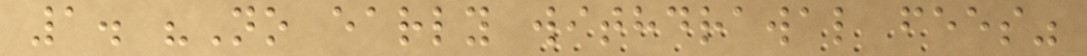1. "No early withdrawal fees"
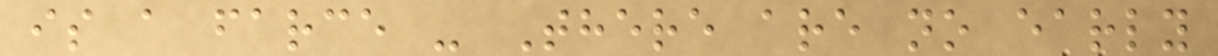is a farce - There are no early
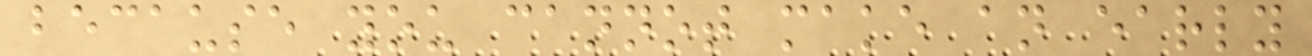because you cannot make an early
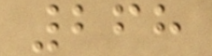268
